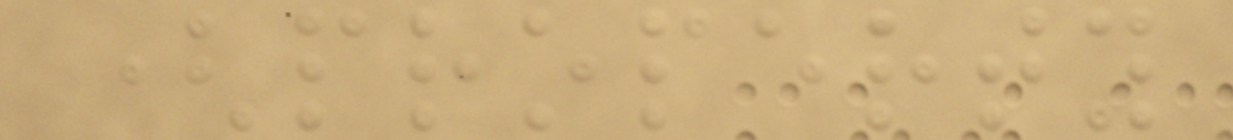(property
